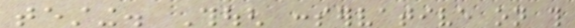testing. Though conservative on this
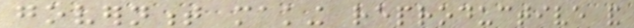government making reproductive and
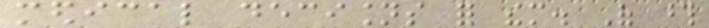medical decisions for them. Of those
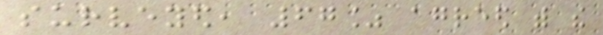surveyed, 67% agreed with the
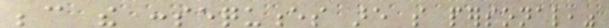because the consequences are so personal,"
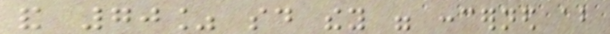and 70% said they were concerned about
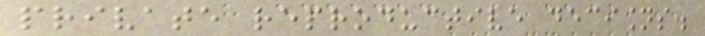private reproductive decisions.
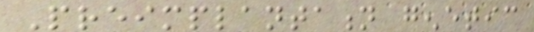Preimplantation genetic
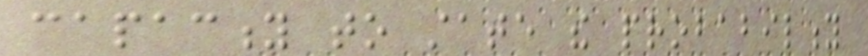capacity to state the probability
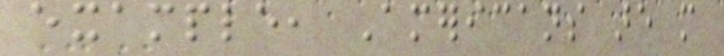example, Americans are more
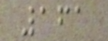161
